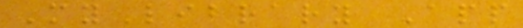MyLibrary App
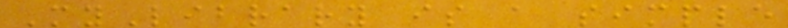MyLibrary is a simple
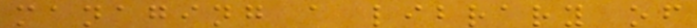managing a library of
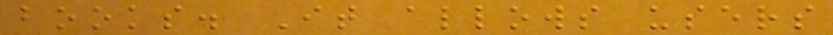books. It allows users
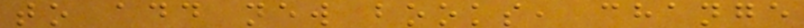to add new books, change
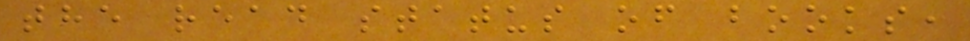the read status of books,
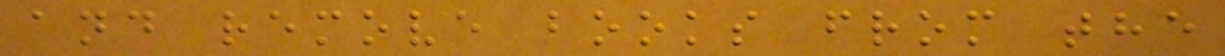and remove books from the
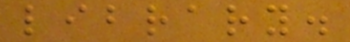library.
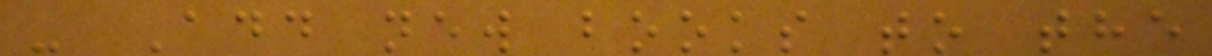- Add new books to the
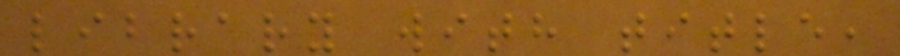library with title,
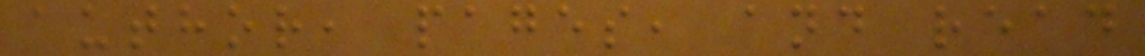author, pages, and read
